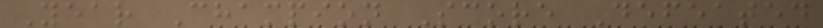Year Champion Score Defeated
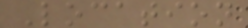Location
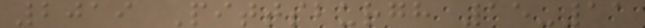2019 Pittsburgh 15-11
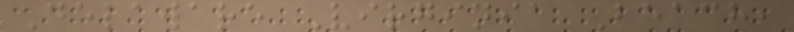Delaware Virginia Beach,
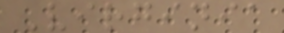Virginia
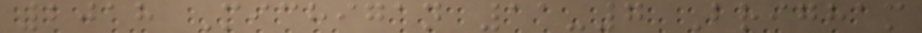2018 Michigan 11-7 Brigham
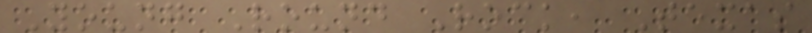Young Round Rock, Texas
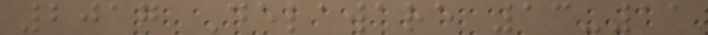2017 Delaware 13-11
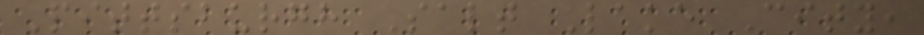Pittsburgh Salt Lake City,
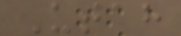Utah
